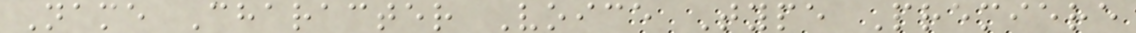Name Character Voice Type Premiere
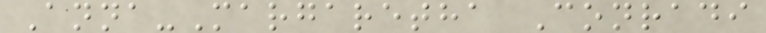Anna-Margaretha Conradi
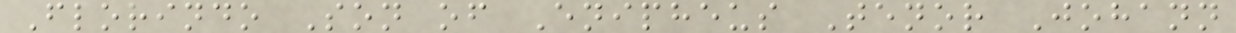Florindo Son of Enipheus Tenor Johann
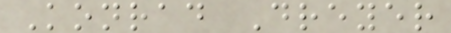Konrad Dreyer
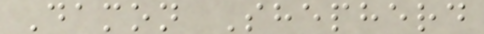Damon Shepherd
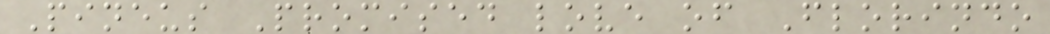Pineus Promised love of Florindo
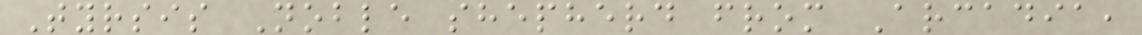Tyrsis Noble shepherd from Arcadia,
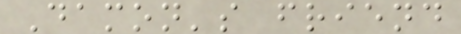Damon's friend
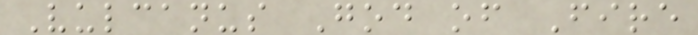Vulcanus God of Fire
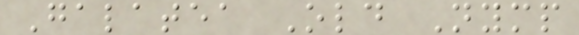Galatea Old Nymp
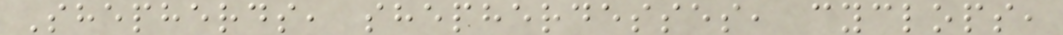Shepherds, shepherdesses, cyclops,
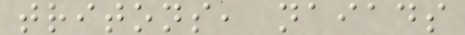tritons, naiads
